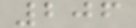206
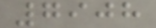7908
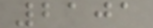2101
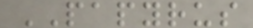PAPYRUS
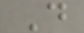D
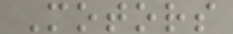Motors
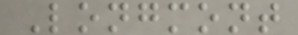Longmont
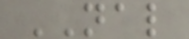NAL
